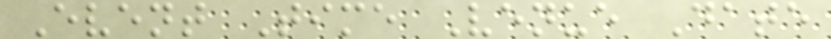Event Time Venue Date
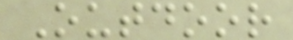Outdoor
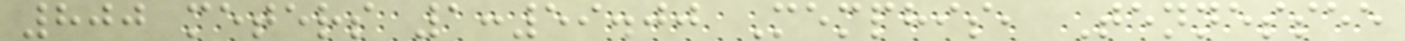800 meters 1:59.00 Memphis, Tennessee
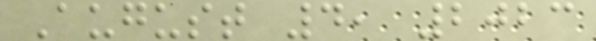August 4, 2023
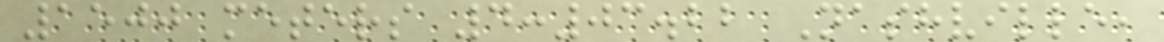1500 meters 4:03.22 Nashville,
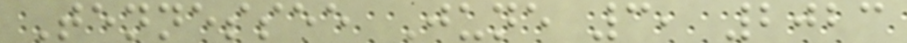Tennessee June 3, 2023
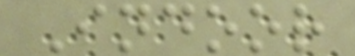Indoor
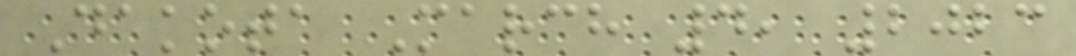Dakota March 4, 2023
